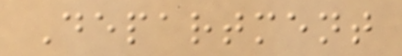Department
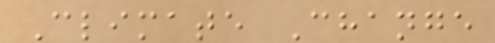Climate Change
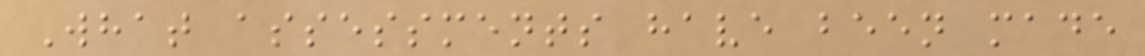What assessments have been made
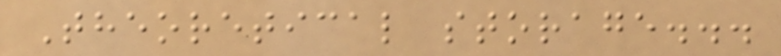Theoretical storage...
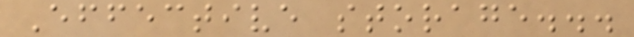Effective storage...
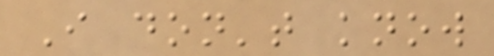I don't know
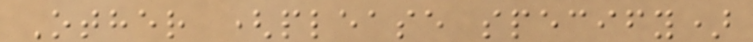Other (please specify)
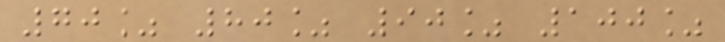70% 80% 90% 100%
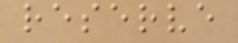reserve
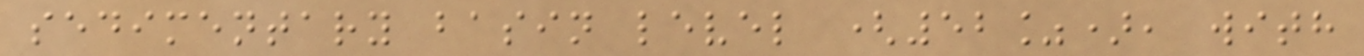sedimentary basin level (52%), with
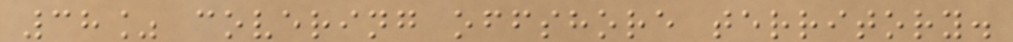38% covering offshore territory.
